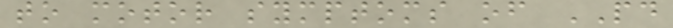to motor symptoms of PD
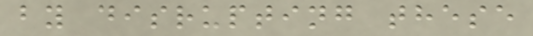by disrupting these
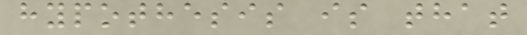hypothesis is that
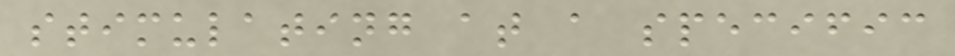stimulating at a specific
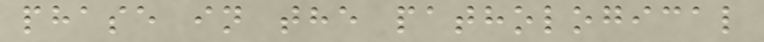phase in the pathological
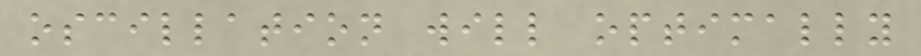oscillation will optimally
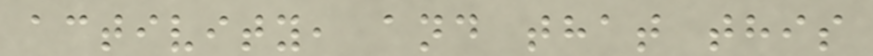activity, and that this
